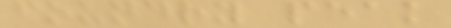foundry peak
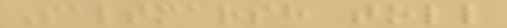Saltmarsh toll
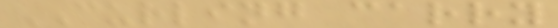CURLING carry
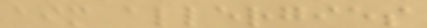aim allergies
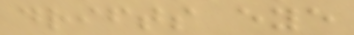drifts eye
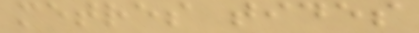metres tides
